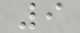9
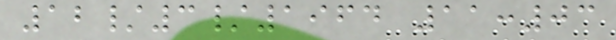12/3/1964 11:03
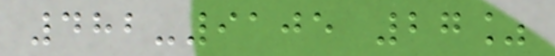482-9105 27%
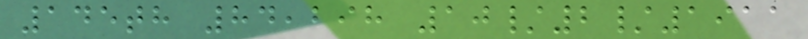145th 84,298 10/2/1911
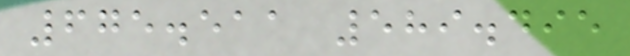675.511 589.495
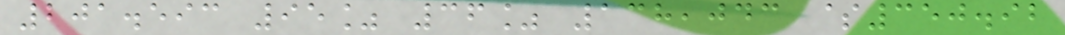201.593 95% 36% 138,043 $350.92
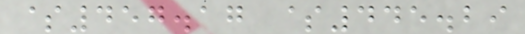$457.17 $445.29
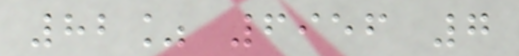82% 6956 7
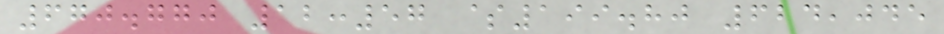670.770 12:57 $199.80 624,045
